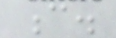c.
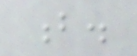b.
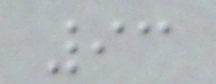93
